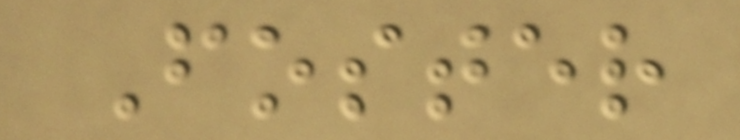Foster
